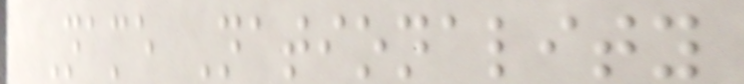Name Nationality
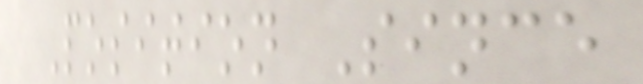Position Since
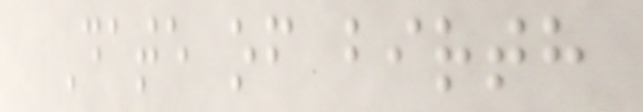Date of birth
